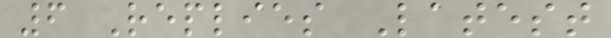6 Replies Latest
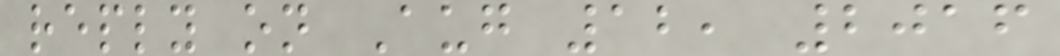reply on Aug 12, 2016
